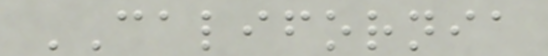CALIFORNIA
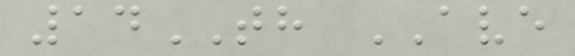14TH AVE
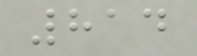814
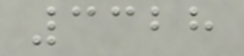3328
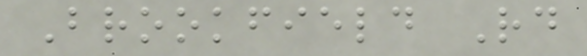Brookfield Rd
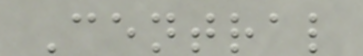Central
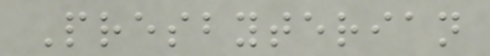Presbyterian
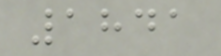1841
